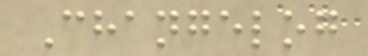Changelog
